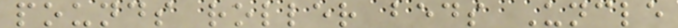pounds roller beds Uncle
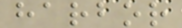harbor
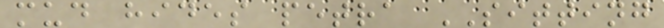mud hides petra SITTING
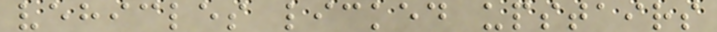vehicles licked upstairs
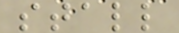stall
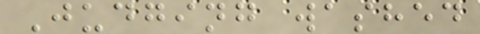Judging washed
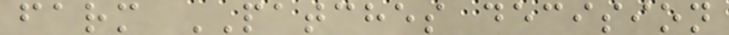farm PATCHES decision
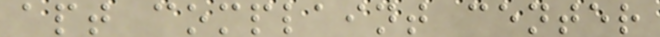apt complaint center
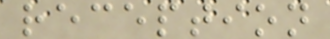reception
